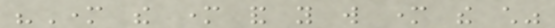"Mother the mother and you will mother the child"
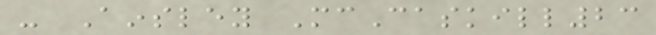- Ainsley McCaskill23
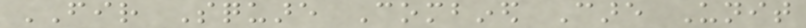FIR Square Combined Care Unit
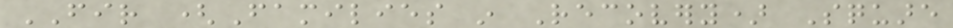FIR (Families in Recovery) Square
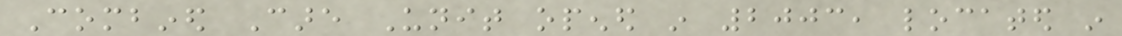Combined Care Unit opened in 2003, located in
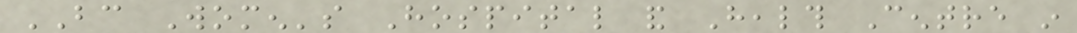BC Women's Hospital and Health Centre in
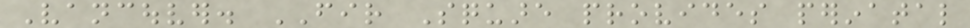Vancouver. FIR Square provides perinatal
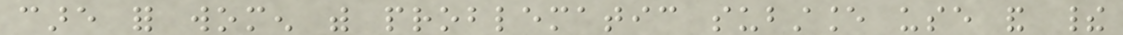care for women with problematic substance use and their
